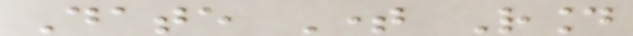Date Time Round
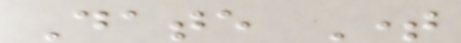Date Time
